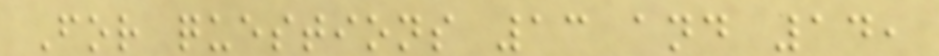For questions 13 and 14,
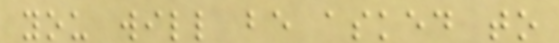you will be asked to
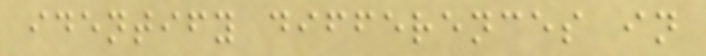identify differences in
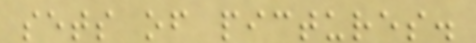sets of pictures.
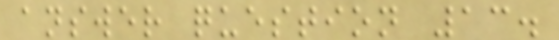answer question 13.
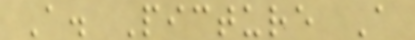A. Picture A
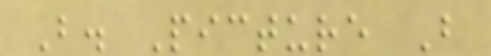B. Picture B
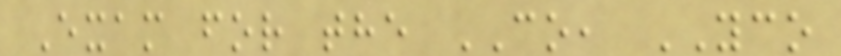Exam for the CO, YCO
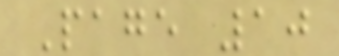Page 10
